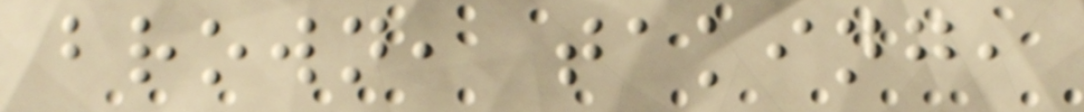brown, taking,
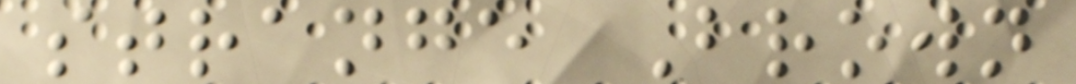strange Brown
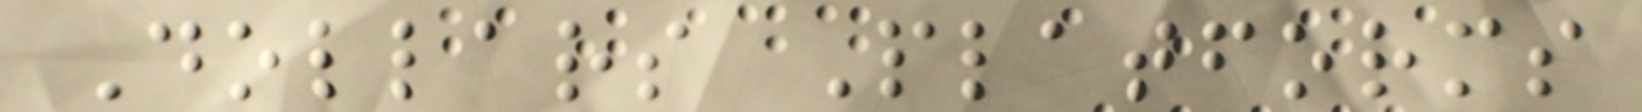Dollars Platforms
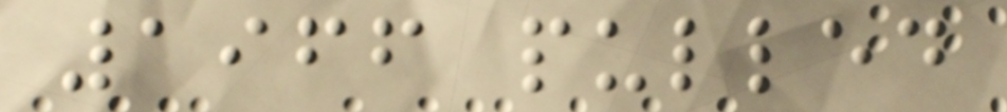1966 pulled
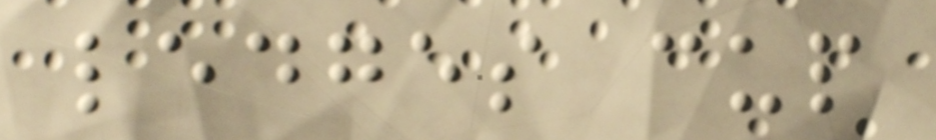ledges cup
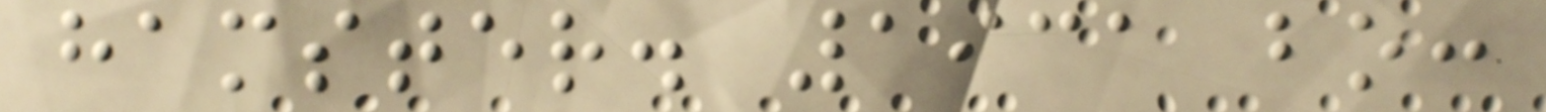hamster. 1931 bo:
